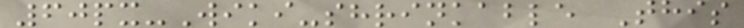60px-Wiki-shrinkable This
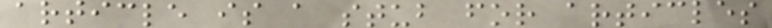article is a stub for articles
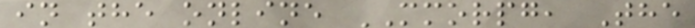in the online MMORPG, The
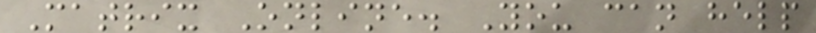Matrix Online. You can help
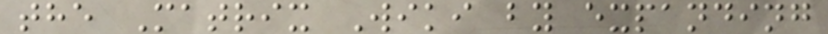the Matrix Wiki by expanding
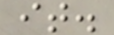it.
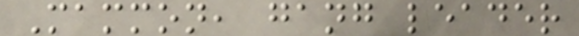Mammon, gang leader
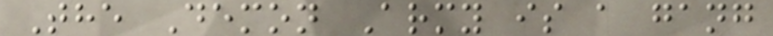The Demon Army is a gang
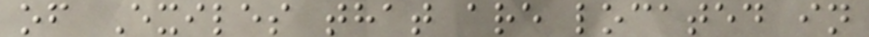of Exiles that are located in
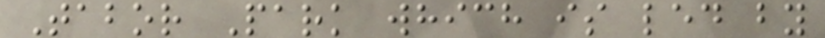Tabor Park which is led by
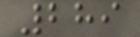289
